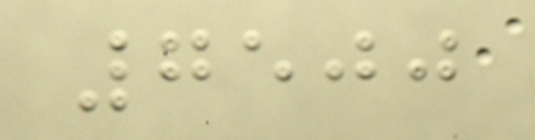7500
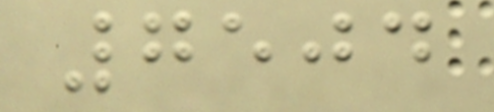7504
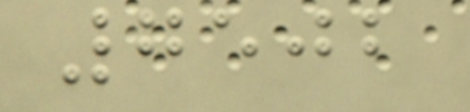7502
